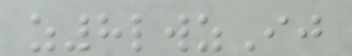z8lwzIj
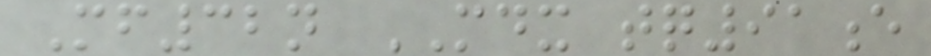Mf32n MDX tq91e
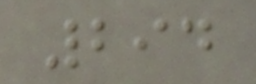294
